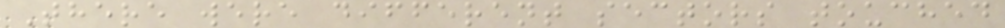There were different sectors touched
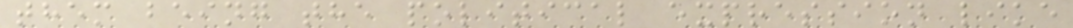them being the political expression like
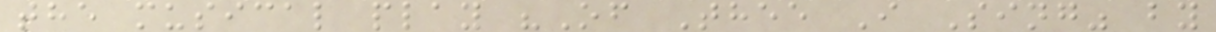the musical play "Of Thee I Sing" by
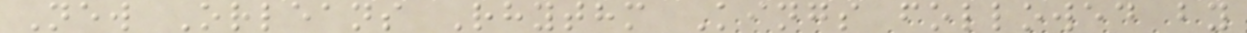New Orleans Rhythm Kings followed by
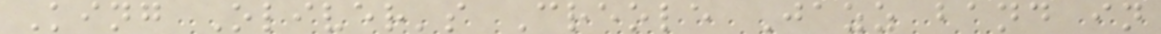King Oliver's Creole Jazz band in
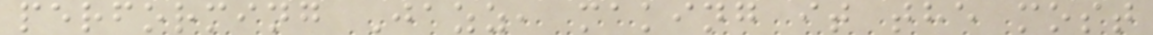performing Jazz, making it the most
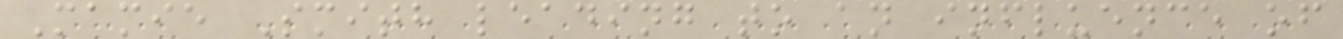Mamie Smith leading to an influence of
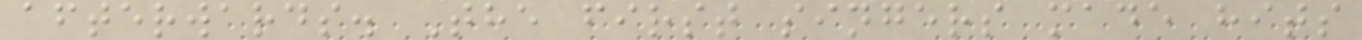afterwards. The first singers made hits
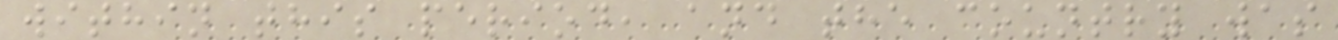within this period, and the country was
